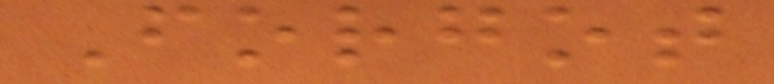Forgot
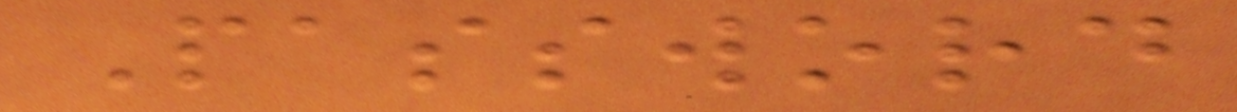Password
